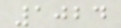1024
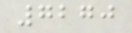7270
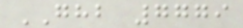GHB 7779
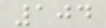104
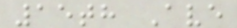15th Ave
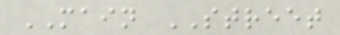MAIN STREET
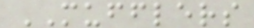MUFFLERS
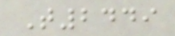T2449
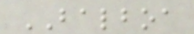BALBOA
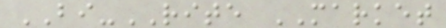BI-RITE MARKET
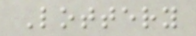Lottery
